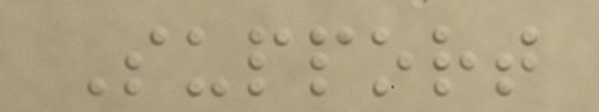Support
